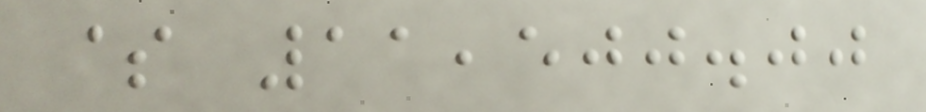$ 11,500.00
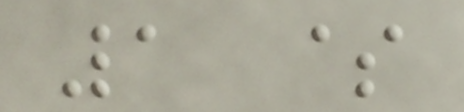1 $
